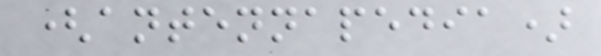(antennapedia)
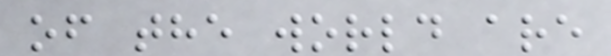of the world are
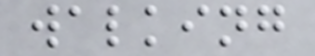walking
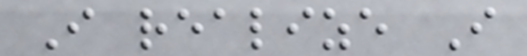I realize I
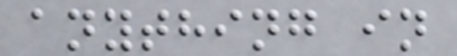anything in
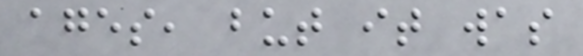ages, but it was
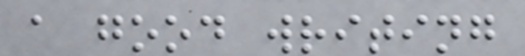a good writing
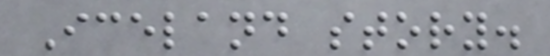Iceland story.
